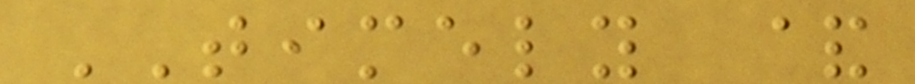TIMELY &
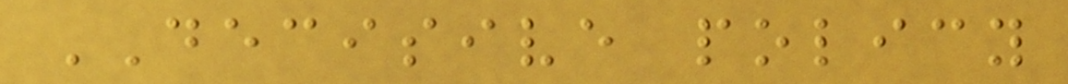DECISIVE policy
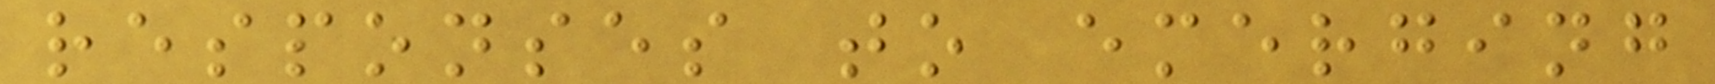responses to emerging
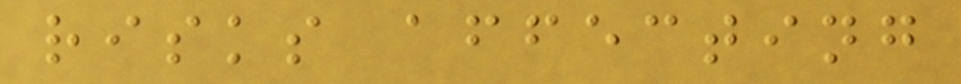risks affecting
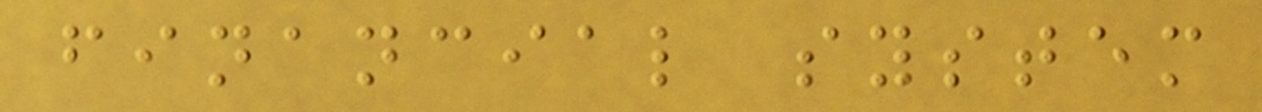financial system
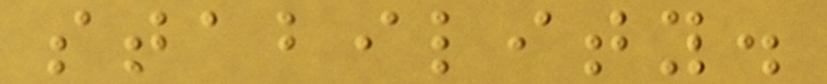stability.
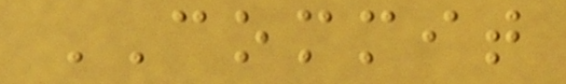COMMIT
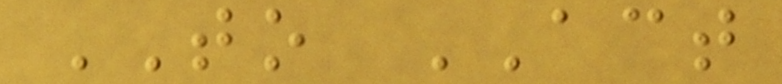TO ACT
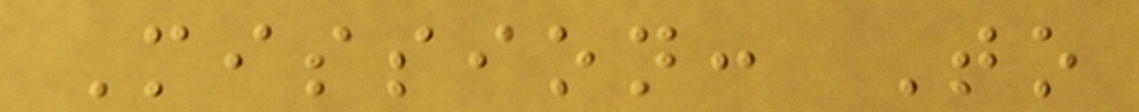Mission: To
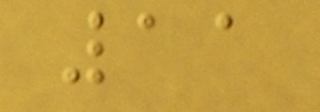11
